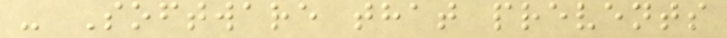- Software that prevents
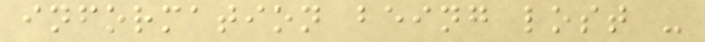information being lost -
